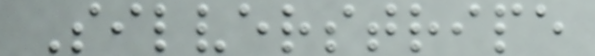Silverstripe
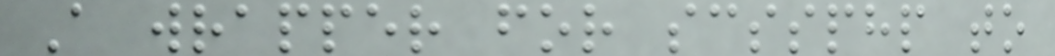A wrapper for scssphp to
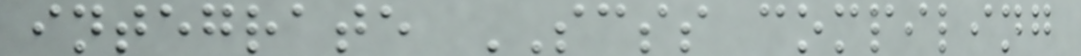integrate SCSS compiling
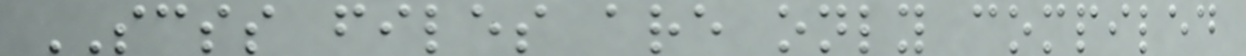SCSS files are only compiled
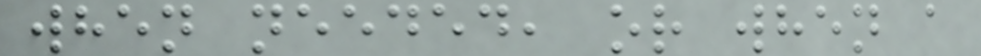when needed, or when a
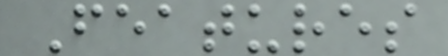Features
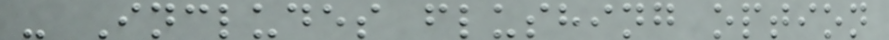- Includes flushing option
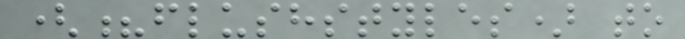(?flushstyles) to
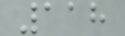118
